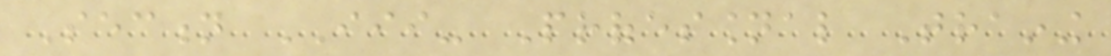Section III- Professional Training
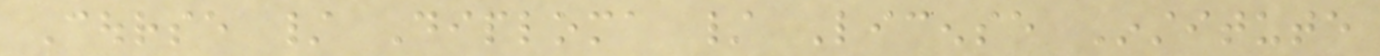Course / Diploma / License Institute
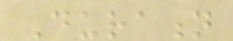Duration
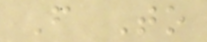From To
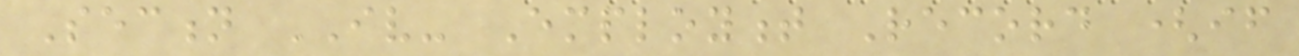Section IV- Employment Record (if
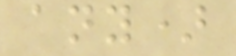any)
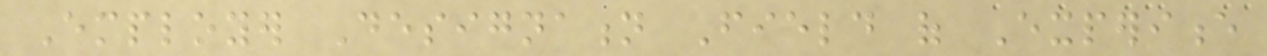Employer Designation Field of Experience
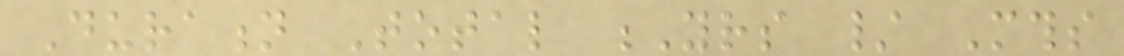Duration Total Yrs / Mths
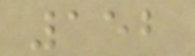152
